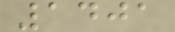1401
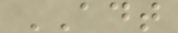ADT
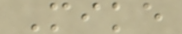Mike
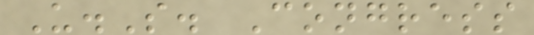U.S. Congress
